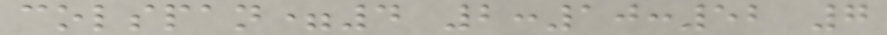colspan=4 2:10:52 7
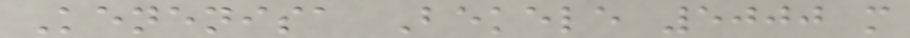Kenenisa Bekele 5000 m
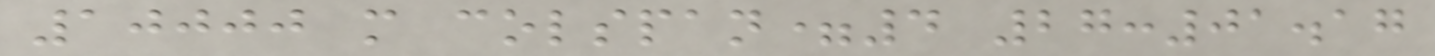10000 m colspan=4 27:01.17
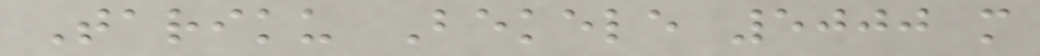Tariku Bekele 5000 m
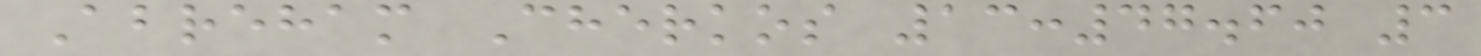Abreham Cherkos 13:47.60 3
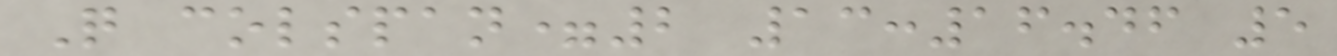Q colspan=2 13:16.46 5
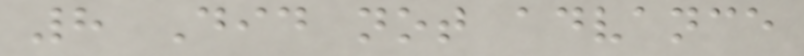8 Did not advance
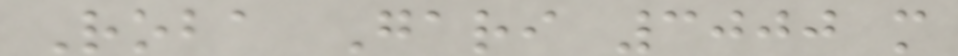Roba Gari 3000 m
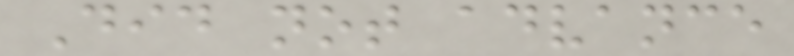Did not advance
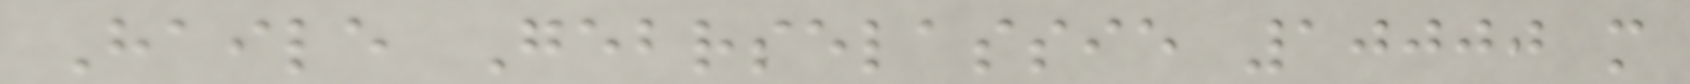Haile Gebrselassie 10000 m
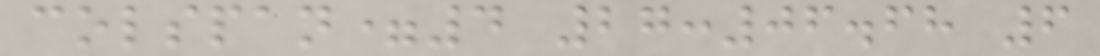colspan=4 27:06.68 6
